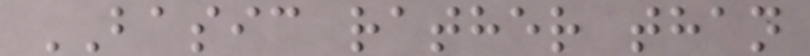BASIC rather than
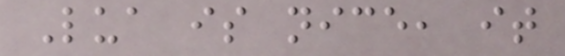Lua is nice, it
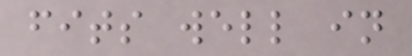fits well in
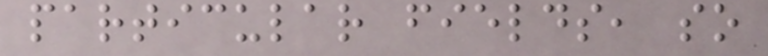particular fields, so
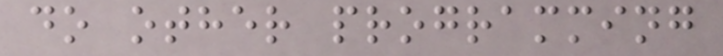do other programming
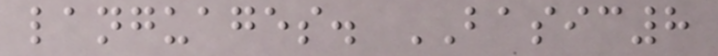languages. BASIC8
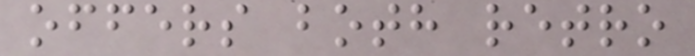offers both retro
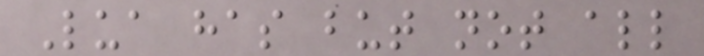Lua has but not all
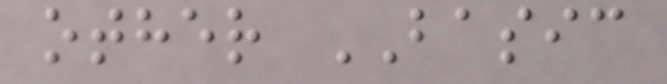other BASIC
